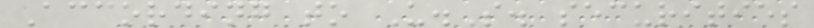According to U.S. securities
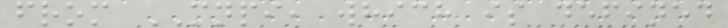from MNPI, which is defined
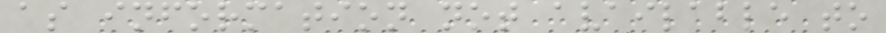as information not available to
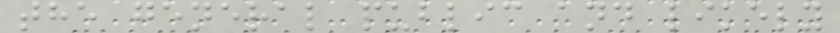the general public and likely
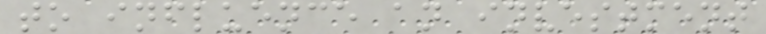to influence an investment
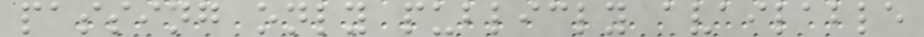passing only publicly available
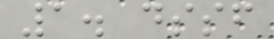1. dssf
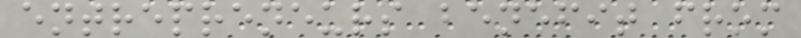entrepreneurs benefit from
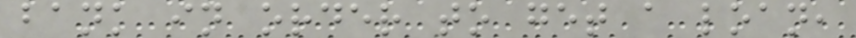bank in order to get a loan,
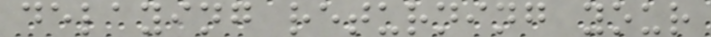delaying returning your
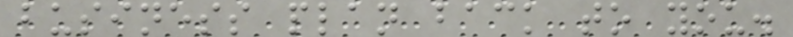business plan back to you.
